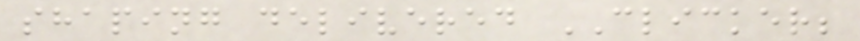shaping delivered CLICKER;
